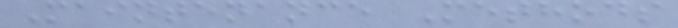Maintenance Methods
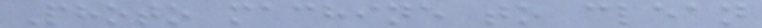Photo machine to clean
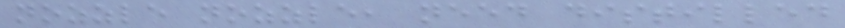nozzle nozzle, need distilled
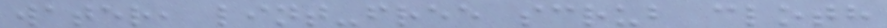water, lint-free scrub cloth
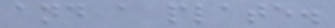and a plate.
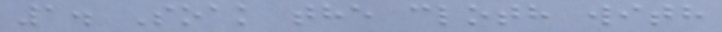1. Soak the cloth with
